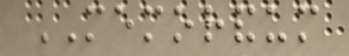MEMORANDUM
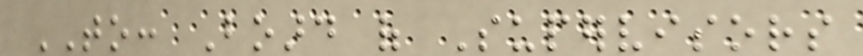TO: Board of Supervisors
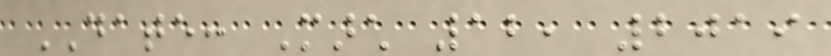DATE: March 12, 2019
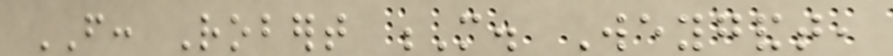FROM: Robert M. Weygandt,
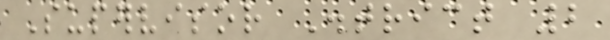Supervisor District 2
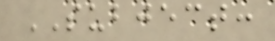SUBJECT:
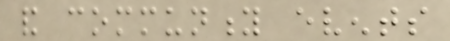and community events
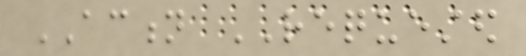ACTION REQUESTED
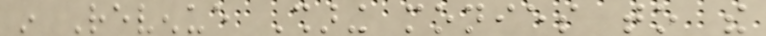in Revenue Sharing monies to the
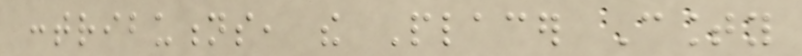contributions, the Placer County
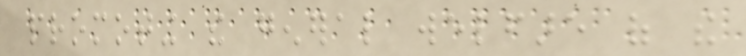promoting the general welfare of the
